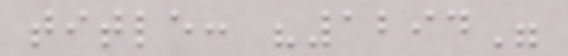title: "1294"
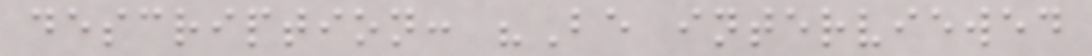description: "Be interviewed
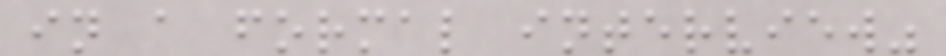in a formal interview"
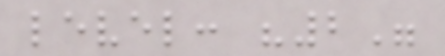level: "2"
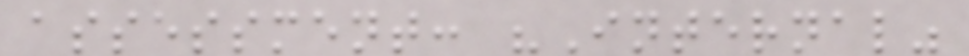assessment: "Internal"
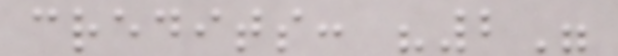credits: "2"
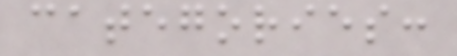categories:
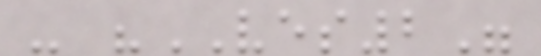- "VES2"
